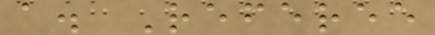a. Referee
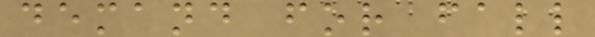demand for fall
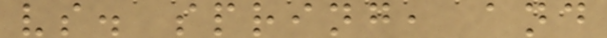vs. spring, and
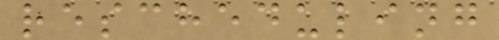rescheduling
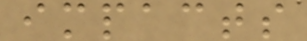impacts
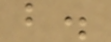b.
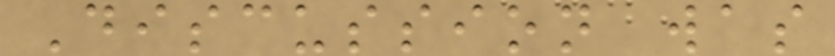Discussion was
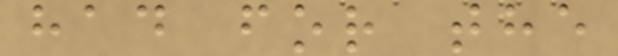had for the
